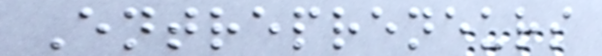Entrepreneurs
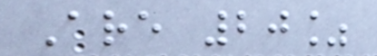Are 20%
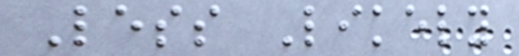Less Likely
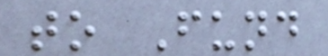to Fund
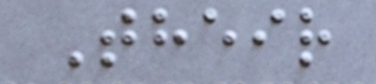Their
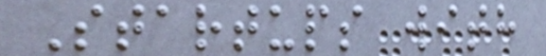Startups with
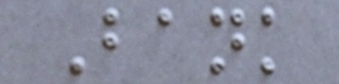Bank
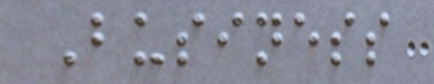Business
